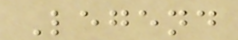Legend
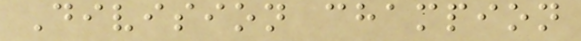Division champion
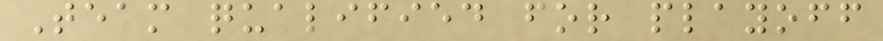Team qualified for playoff
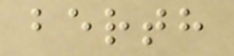berth
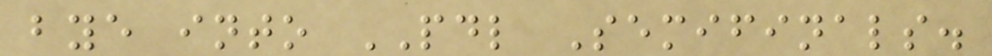bye into PDL Semifinals.
